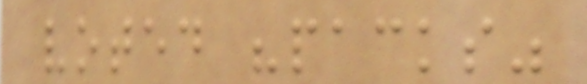voted "packs"
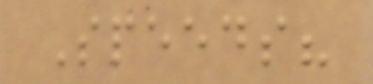Speeds?
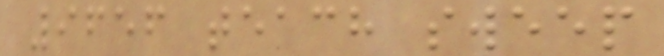9656 teach sweep
